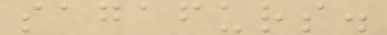sagafurs.
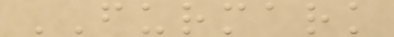FURMARK
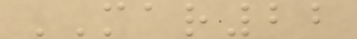MAR22
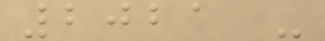2021 -
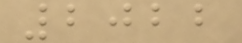2022
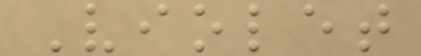Violet
